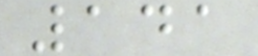141
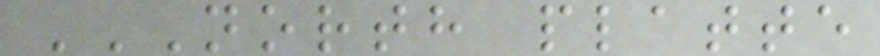NORTH PLATTE
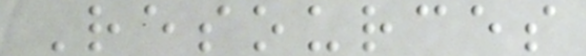Resources
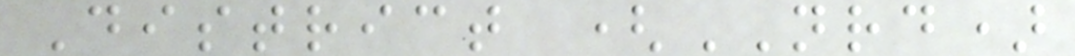District (NRD)
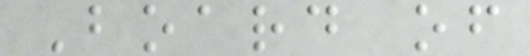Board of
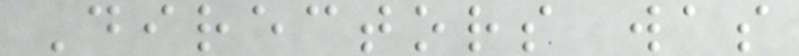Directors was
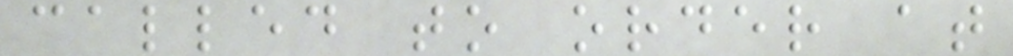called to order at
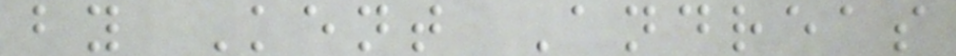by Kent Andreas
